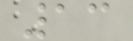13
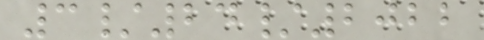3/24/2022
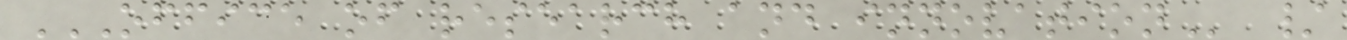OFFICE OF RESEARCH AND INNOVATION /
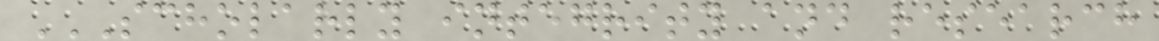SCHOLARLY INTEGRITY AND RESEARCH
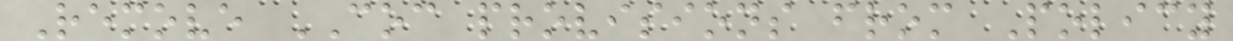Remove COC provisions from Policy
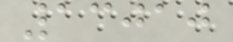13010
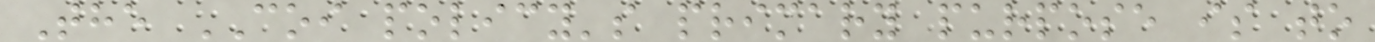The COI policy's primary purpose is to
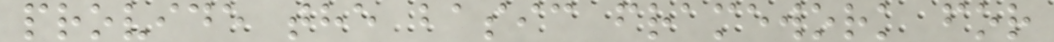provide the basic framework for
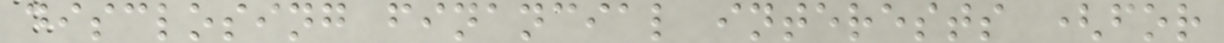disclosing financial interests (for
